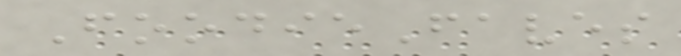FoodieFaves
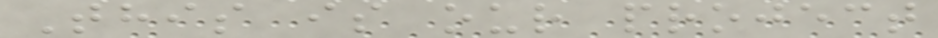This is our project
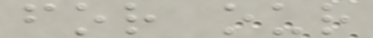for our
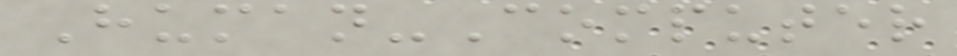Human-Computer
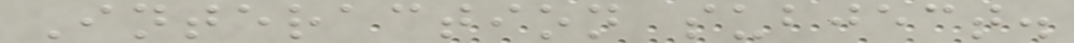Interaction subject.
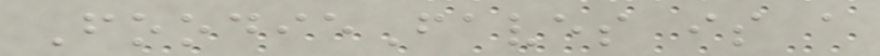FoodieFaves is a
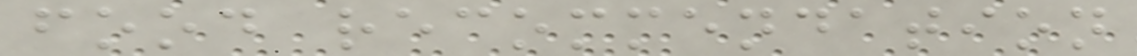food recommendation
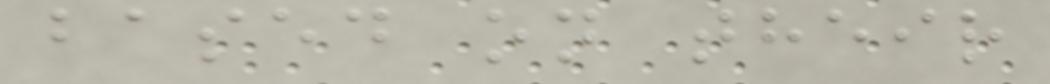based on their
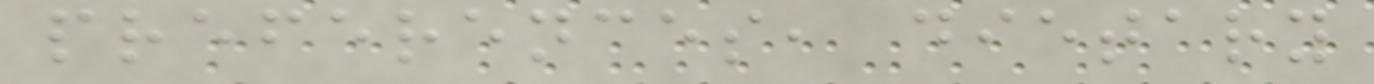preferences, dietary
